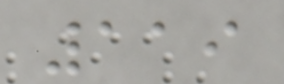119
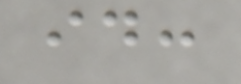id:
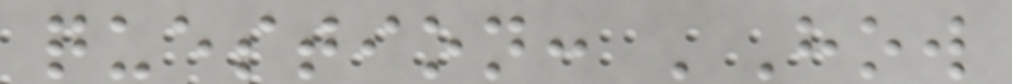question: 'How
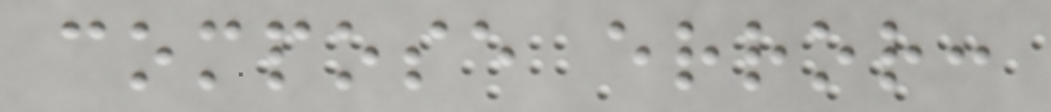compose error:
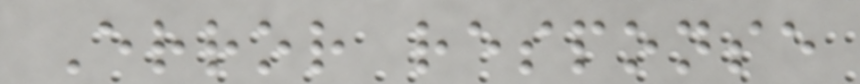Error response
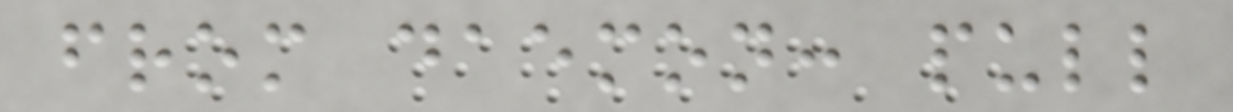from daemon: pull
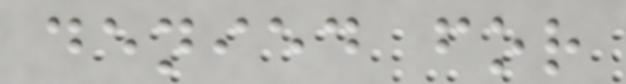denied for
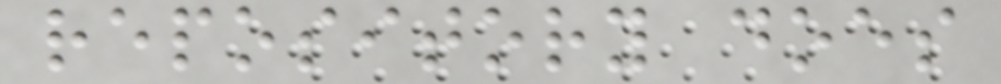repository does
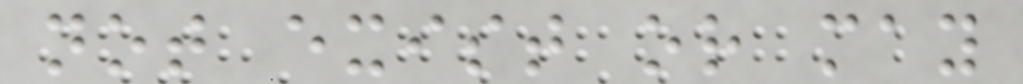not exist or may
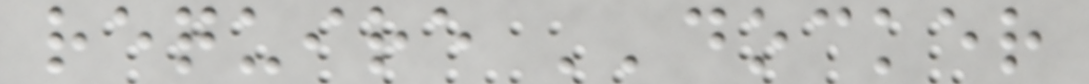require ''docker
